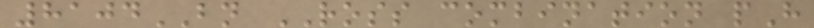8104BN ROSS combination pH
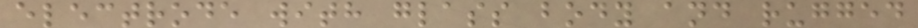electrode with glass body and rugged
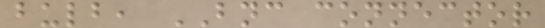bulb, BNC connector
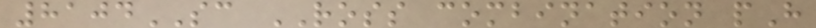8104SC ROSS combination pH
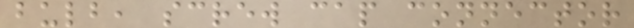bulb, screw cap connector
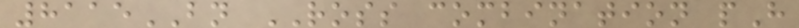8115BN ROSS combination pH
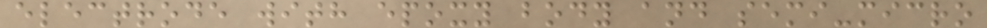electrode with epoxy body and semi-micro
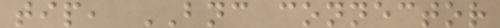tip, BNC connector
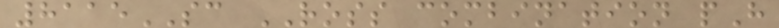8115SC ROSS combination pH
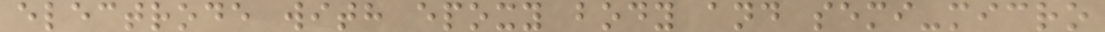electrode with epoxy body and semi-micro
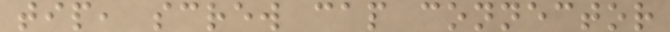tip, screw cap connector
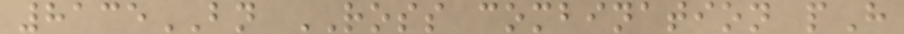8135BN ROSS combination pH
